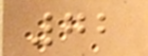72
